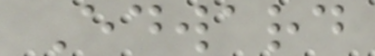Edward
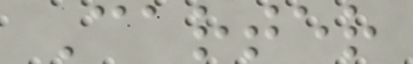Carter
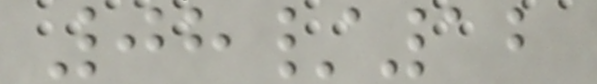08/12
